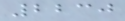2230
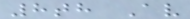8th Av
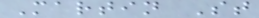Martin St
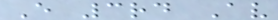E 3rd Av
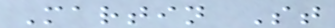Martin St
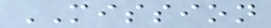MISSION
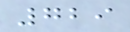729
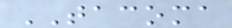TACOMA
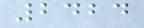2424
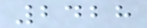2428
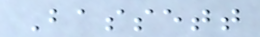Bassett
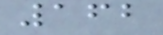162
